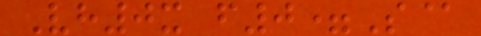Vh0x f0=S@
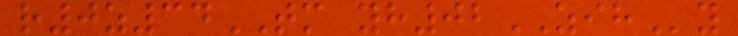r0z34TM yh02ZIHy
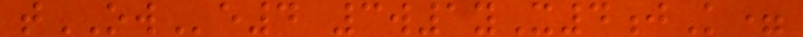tOWe4 3w1yX4jK=
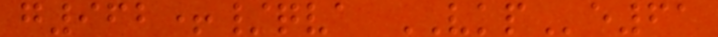g962+/qva VKPe61
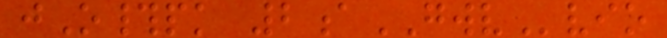jO#pk 2aGWVvio
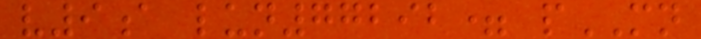v9a lun77292= pMN
